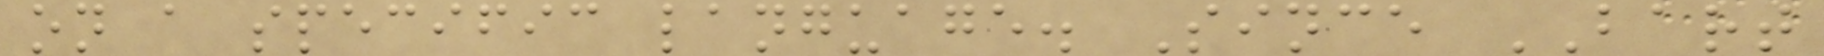on a specific language. Since BART
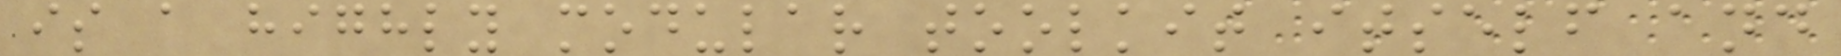is a highly modular toolkit itself and
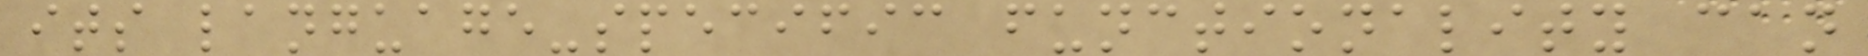its language-specific functionality can
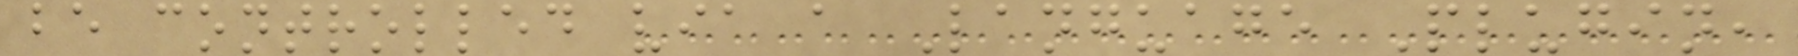be controlled via a Language Plugin,
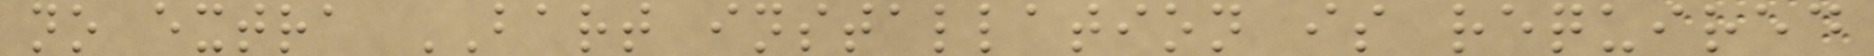no extra BART installation is required
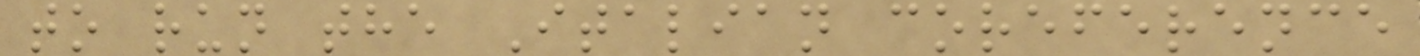to run the Italian coreference
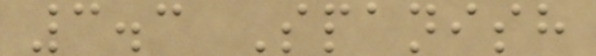3.3 Spanish
